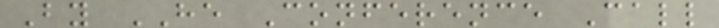By HE Conference Call
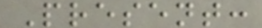Present:
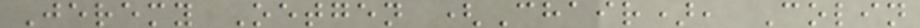Jeremy Oetgen (Chair), Colin
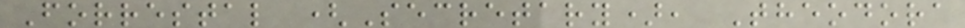Forrestal (Secretary), Theodora
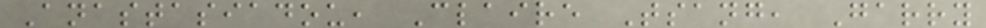Anastasiadou, Claire Tsang, Garry
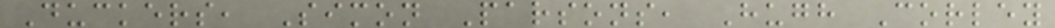Duckers, Simon Parsons, Hugh Corley
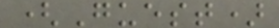(Guest)
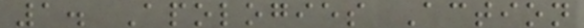1. Apologies Action
